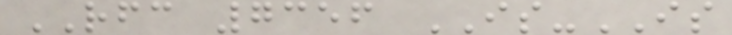RFC 7356 IS-IS
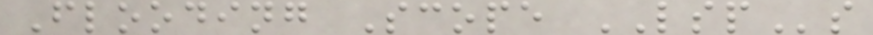Flooding Scope LSPs
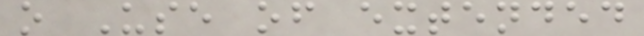o Use of extended
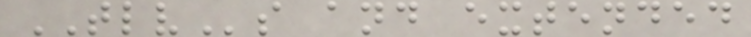TLVs and extended
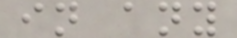in any
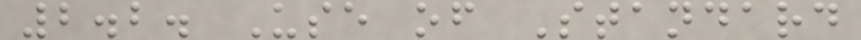2.2. Use of Standard
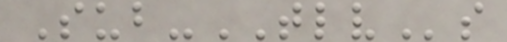Sub-TLVs
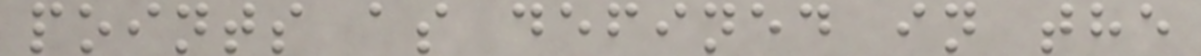points as defined in the
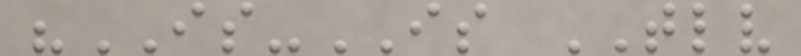"IS-IS TLV
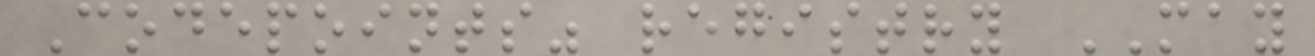Codepoints" registry MAY
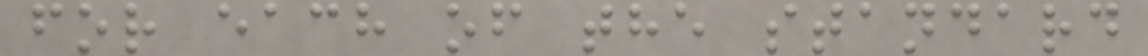for each of the standard
